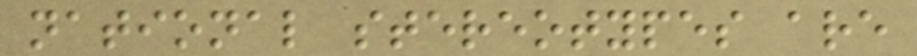national stereotypes are
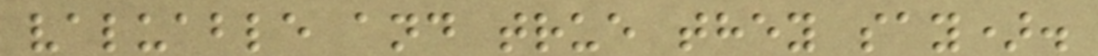valuable and true they say).
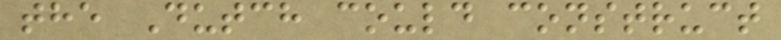the Dutch could construct
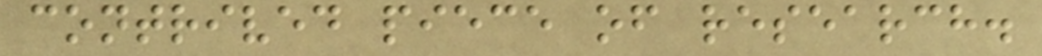contrived piece of research.
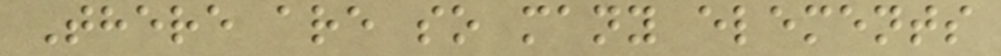There are so many elements
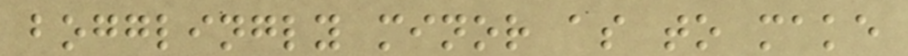bogglingly minor as to make
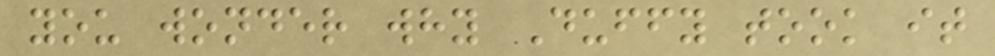you wonder why Duffy took it
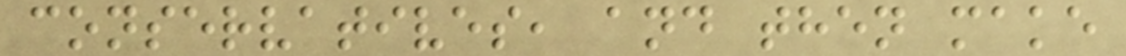conservatives, and then make
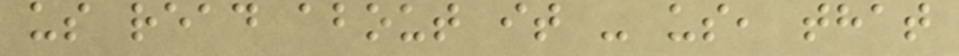us read about it - us, that
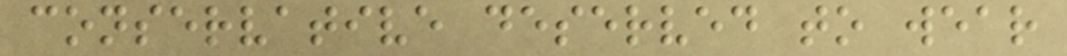conservative deserved to wear
